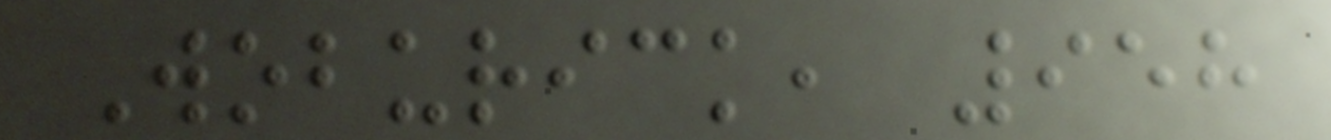Woburick, 958
